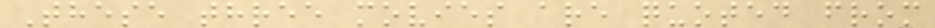These three movies are quoted from
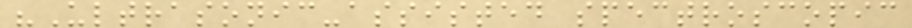"Ultrasonic-assisted spectroscopic
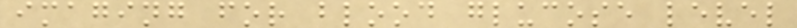imaging for blood glucose level
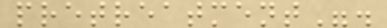pretreatment".
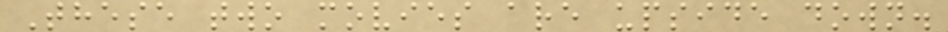These two movies are upside down.
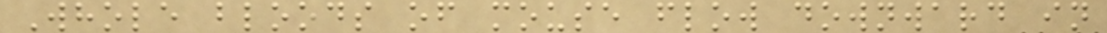Whole bloods of mouse flow downward in
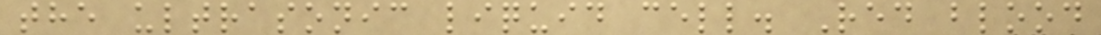the ultrasonic liquid cell. Red blood
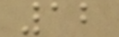12
